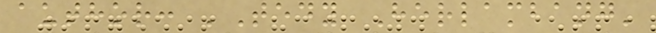author: 'Tedy Herlambang'
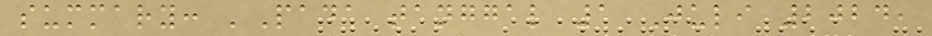summary: 'Pada tanggal 1 Juli 2024,
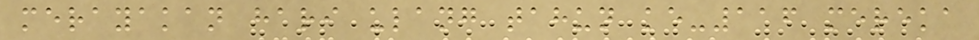merayakan hari ulang tahun ke-116 mereka
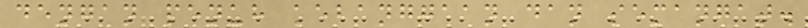dengan penuh kebanggaan dan semangat.
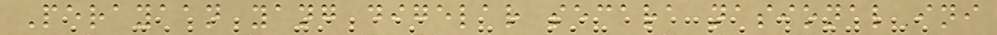Perayaan yang digelar secara nasional ini
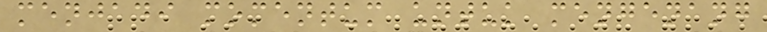menjadi momentum untuk mengenang
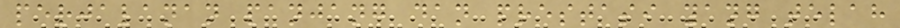perjalanan panjang dan prestasi yang telah
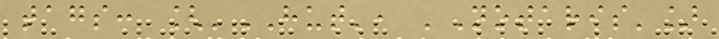tags: ['HUT', 'Notaris']
